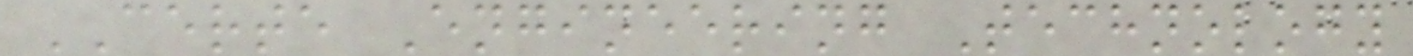CERTE Engineering Technology
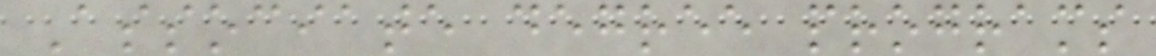Associate degree programs
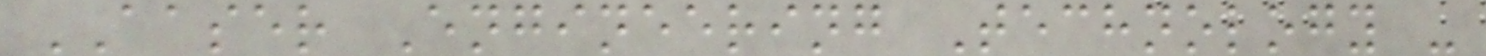AASER Engineering Technology -
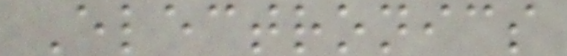Electronics
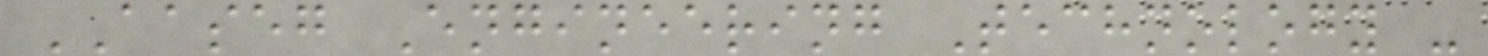AASEG Engineering Technology -
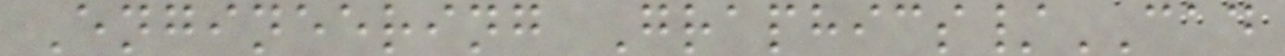Engineering Graphics/CAD
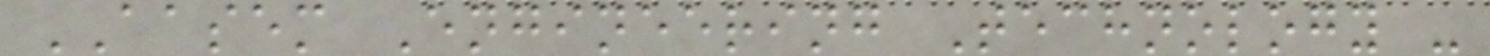AASEM Engineering Technology -
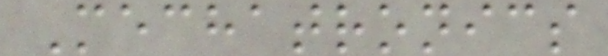Mechatronics
